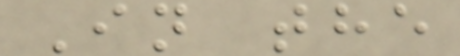In the
